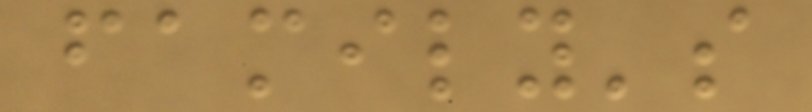family's
